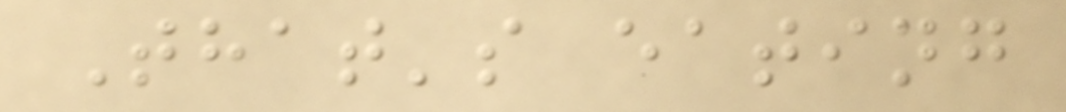That's eating
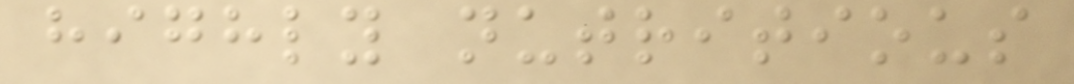highly nutritious
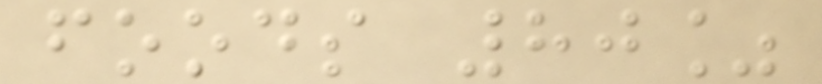foods 80%
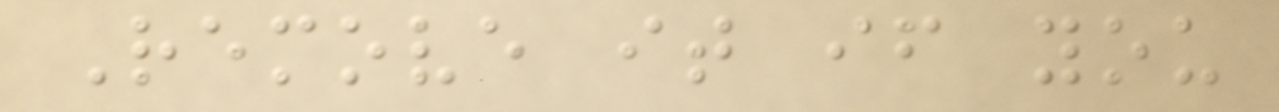Remove it if you
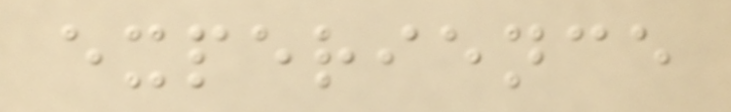experience
